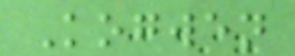Kogwen
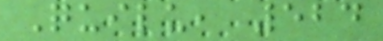Quilu, 524
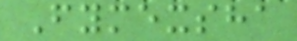Fymexsha
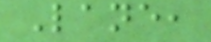Lane,
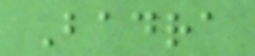Badra
